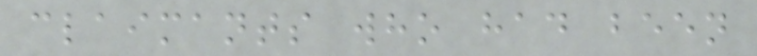claimants who had been
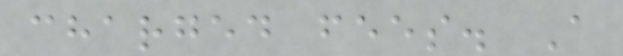charged fees. A
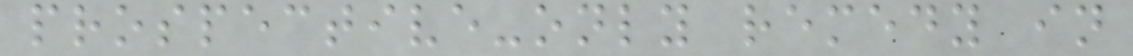prospective-only remedy in
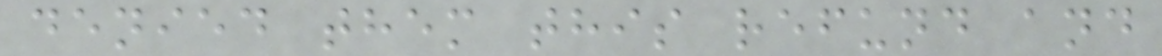denied them this refund and
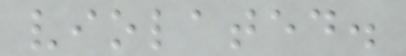violated.
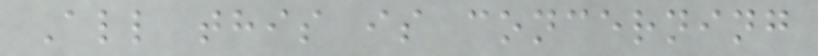All this is concerning
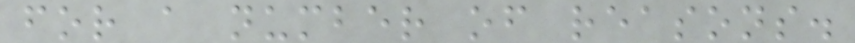for a number of reasons.
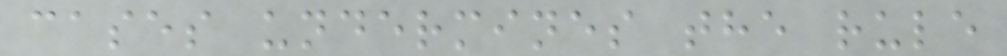cases undermines the rule
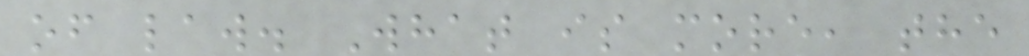of law. What is more, the
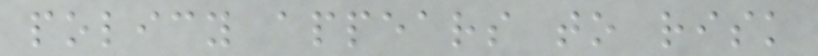policy appears to risk
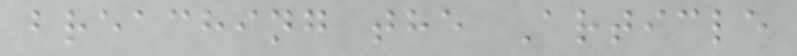breaching the Article
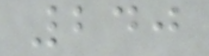240
